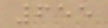655
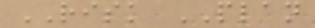RISK PLAN
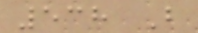538 B
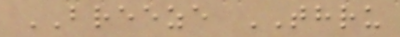BREEZE THRU
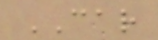CAR
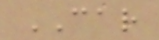CAR
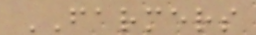FARMERS
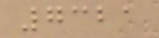7321
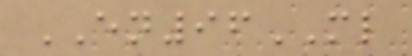EN96ML
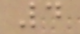4
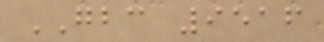GBC 9516
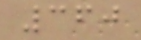360
